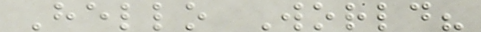Hello World?
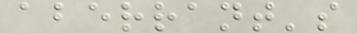aberrant's
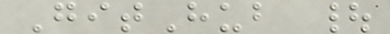GitHub |
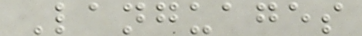Languages
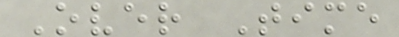Over Time
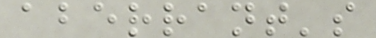aberrant's
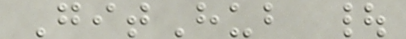GitHub |
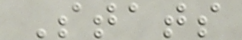Stats
